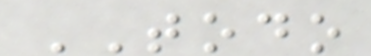TODO
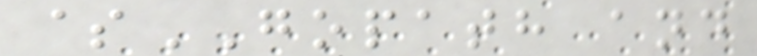$GOPATH and
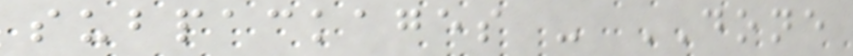subpackages - DONE
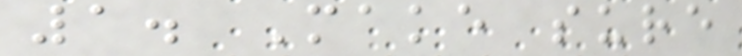1. Make sure
